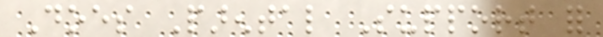Does Parental Support for
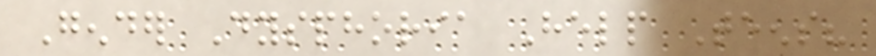Gender Dysphoria Help Teens?
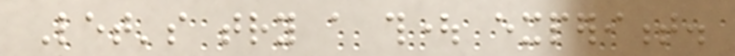Let's try a thought experiment.
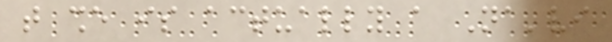that she is actually a Na'vi
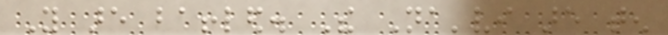You are baffled. The Na'vi are ten
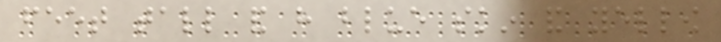feet tall and have blue skin and yellow
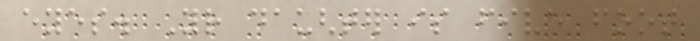eyes. Your daughter is five foot
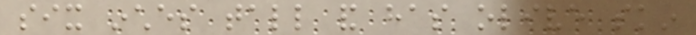six inches tall and has olive skin
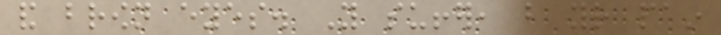and brown eyes. You suffer, but your pain
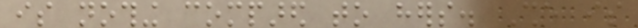is nothing compared to hers. She is
